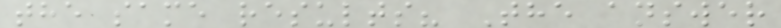the same results? The answer
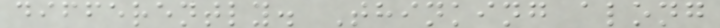differently. Thinking along
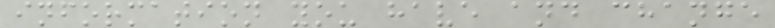information you have and change
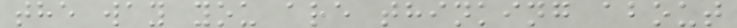the way you are thinking about
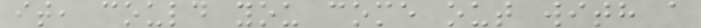it, could you come out with a
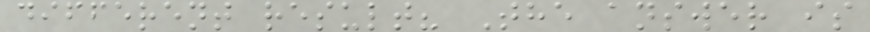different result? The answer is
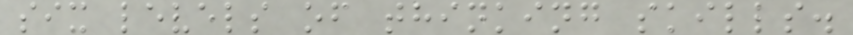six levels of thinking skills.
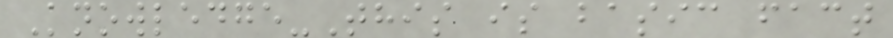Knowledge-This is basic fact
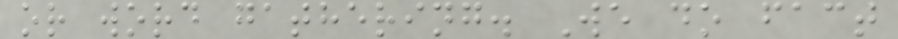or word gathering. We do fact
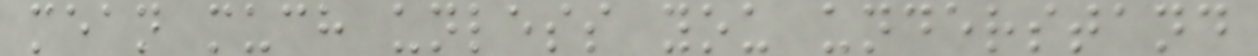mean much unless you understand
